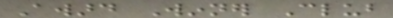Award Winner Club
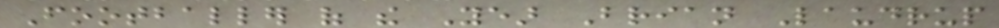Footballer of the Year Brian Laudrup
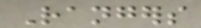Rangers
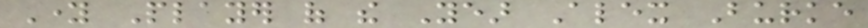Young Player of the Year Alex Burke
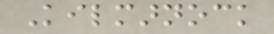Kilmarnock
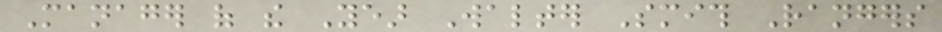Manager of the Year Walter Smith Rangers
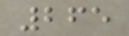265
